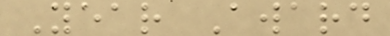Year Award
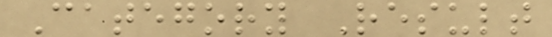Category Result
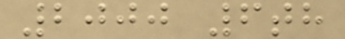2000 6th
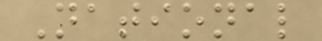National
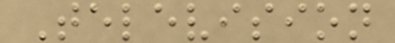Television
